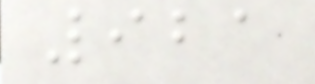921
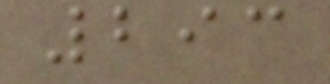293
